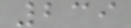239
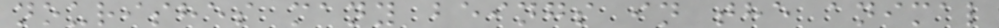nourishes many beings in the animal
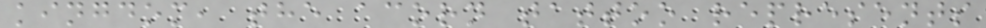kingdom, the acorn tattoo represents
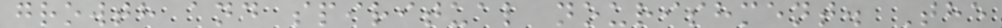growth and spiritual nourishment. The
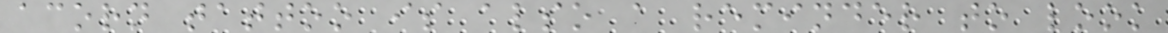acorn tattoo is also a reminder to look
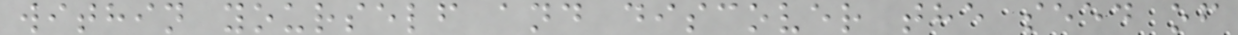within yourself and discover the seed of
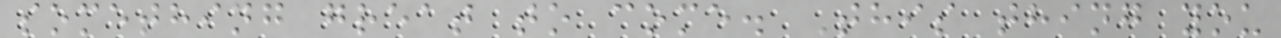something great to come. This thing you
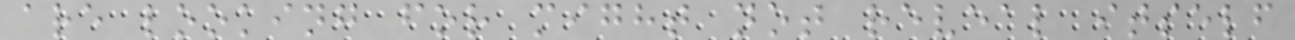are looking for might not reveal itself
